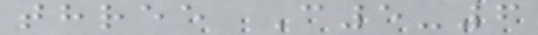three C5-6
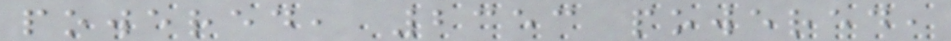powered, 2353 powered,
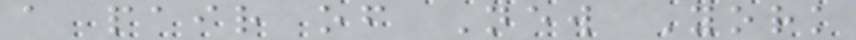a pair of New York
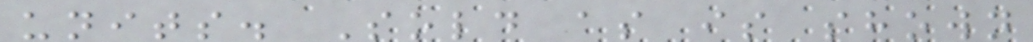units. Sold as is shown
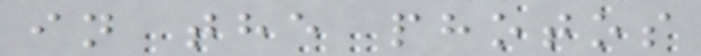in the photos
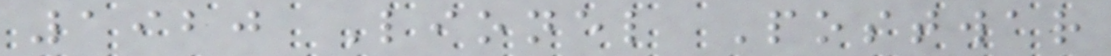1920 Lionel Postwar
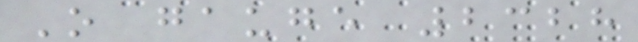O gauge 2328
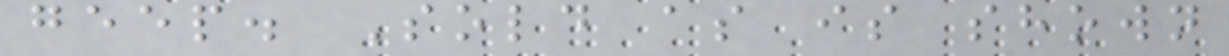geep. Sold as is shown
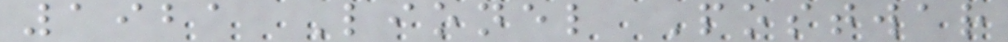1921 Lionel Postwar
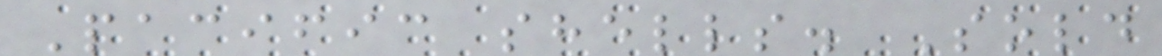Pacific shells. Sold
